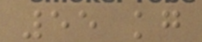55 kg
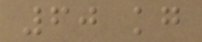60 kg
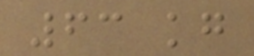63 kg
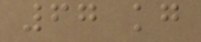67 kg
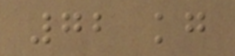72 kg
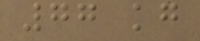77 kg
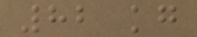82 kg
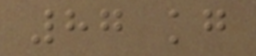87 kg
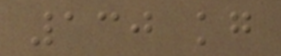130 kg
